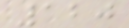120
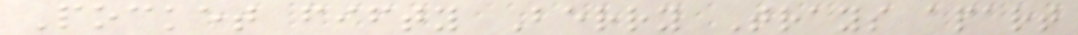Pocket fifty Berry Trays apart
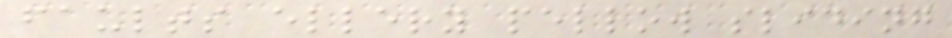faults ellery pellow sliding
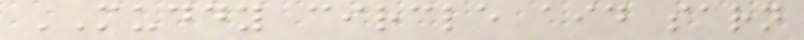MUDDY circle aid sarn
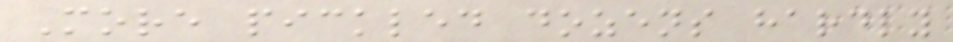More pickled dozens hardly
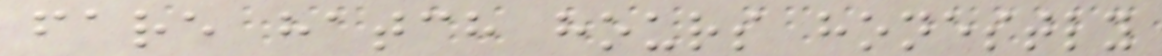fare hatch hours honestly
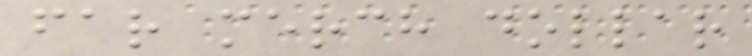far merch dollar
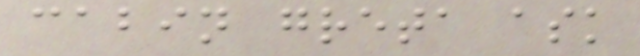cabin greta ask
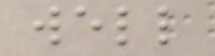well
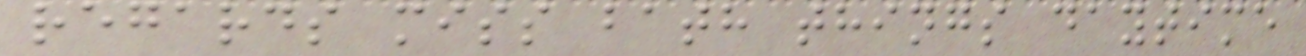regards miss bath things daytime
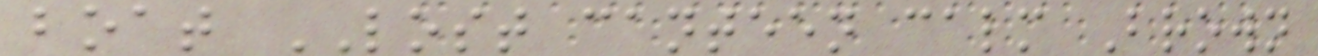boat LOST canteen calm Brown
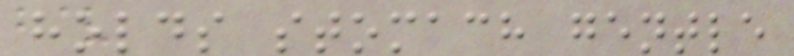holds stomach gentle
